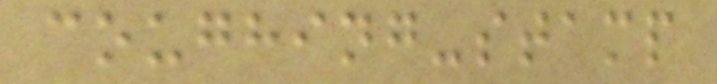coughing-stamp
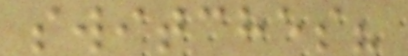switches?
